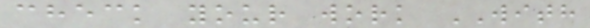check your work WITH
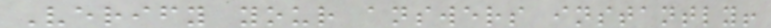Verify your answers instantly!
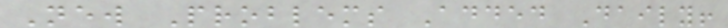New Problems Added Daily!
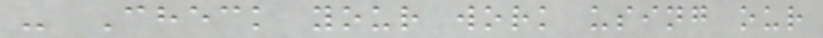- Check your work using our
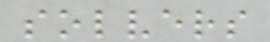solvers
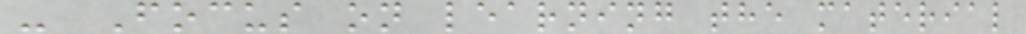- Focus on learning the material
